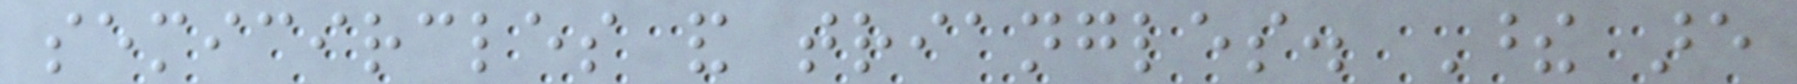semicircles and triangles. These are
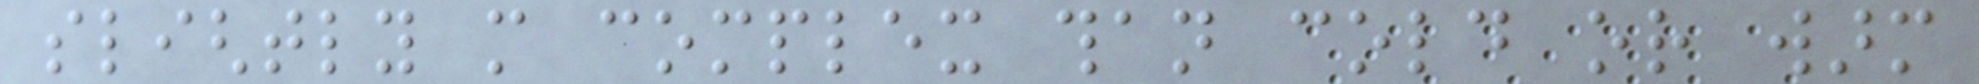slightly more complex than cold or warm
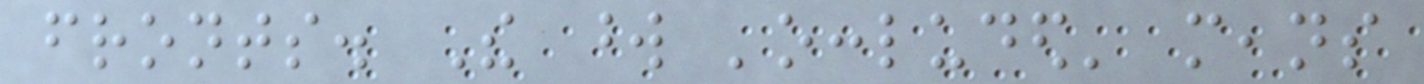fronts. The word 'occluded' means
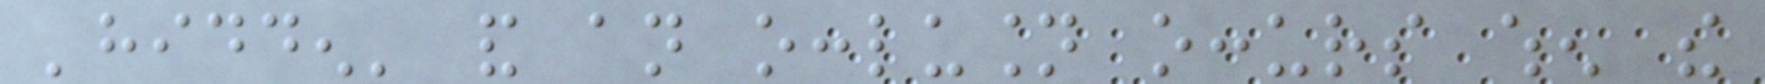'hidden' and an occlusion occurs when the
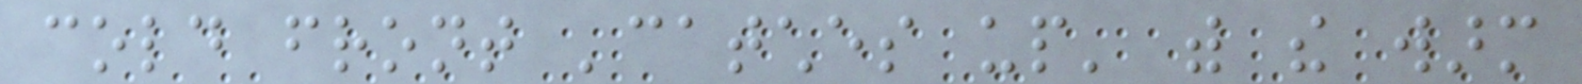cold front 'catches up' with the warm
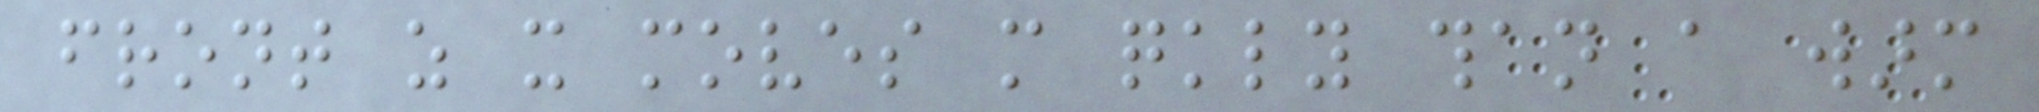front as it moves more quickly than a warm
